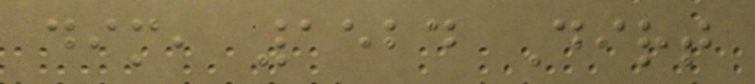dim, 1524 Dirt
